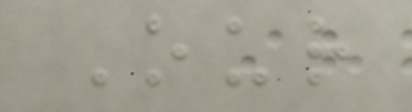Our
